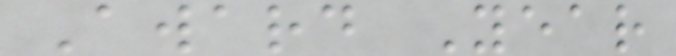Award Year
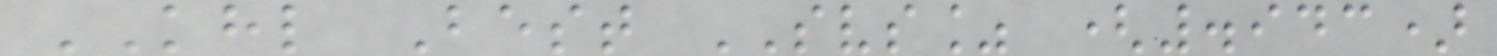KHL Best SVS% (.943)
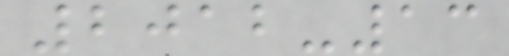2012-13
